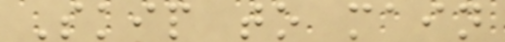Skip to main
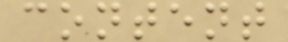content
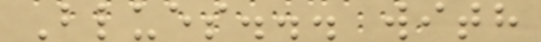Blues... with
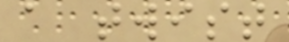a twist
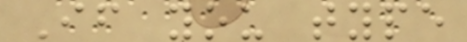If you type
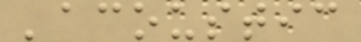'acoustic
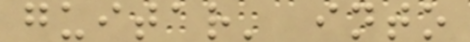guitar' into
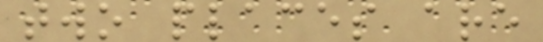two places are
